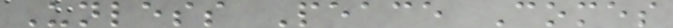Unless Peace Comes
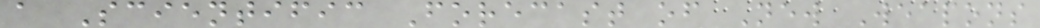a Scientific Forecast of New Weapons
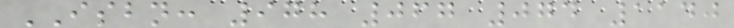ISBN: 978 067 074 1140
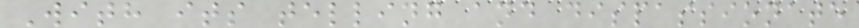With its telling and dispassionate
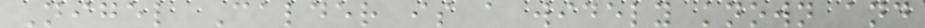Nigel Calder is a widely known and
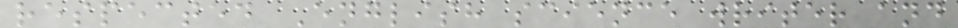respected English science writer and
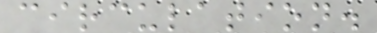circulation.
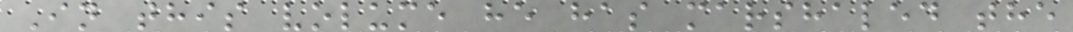In this volume he has marshaled the
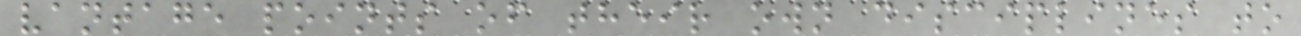vantage points of their own disciplines to
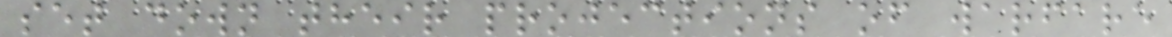set down their projections of warfare
